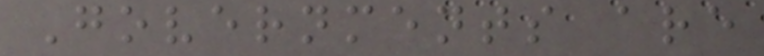Governments are
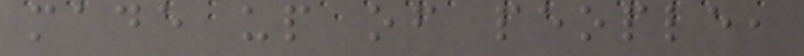made up of people,
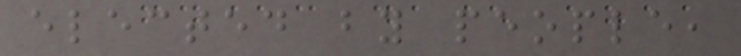elected by people,
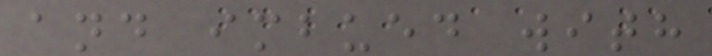and imbued with
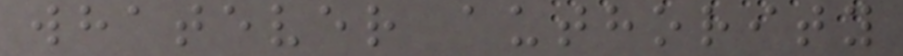whatever authority
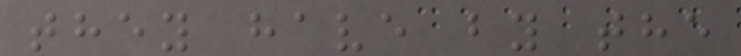they have by the
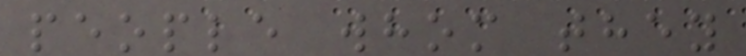people whom they
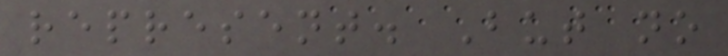represent. But no
